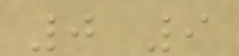0 9
